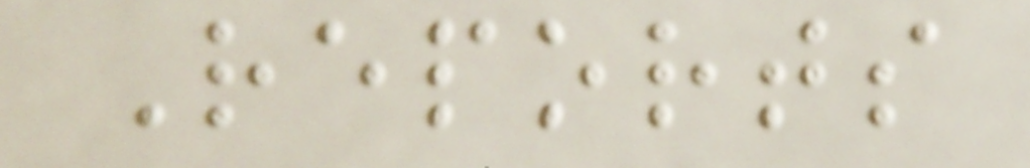Reports
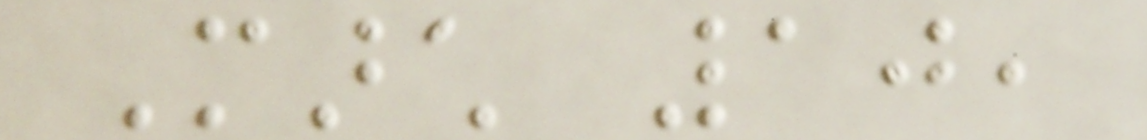March 10,
